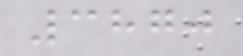3870
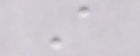A
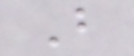B
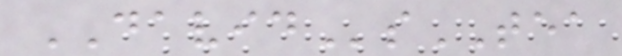DAVIDsTEA
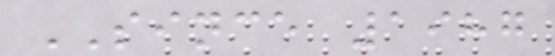SINCE 1987
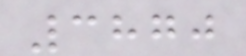3870
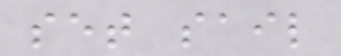set sail
